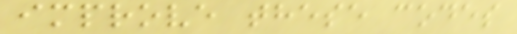improve these codes
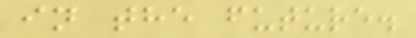in the future.
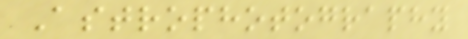Astrophotography
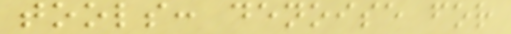tools: denoise for
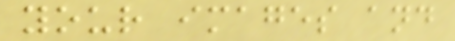your images and
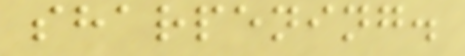sharpening.
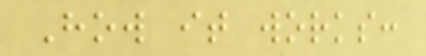How it works:
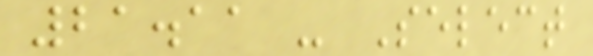21.11 - Select
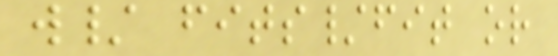w/ fits/fit or
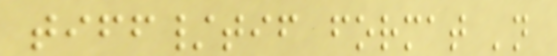tiff/tif format 'n
